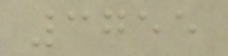3755
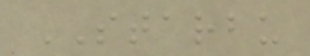STARBU
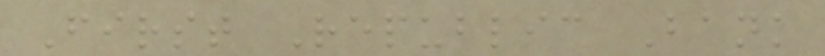First Republic Bank
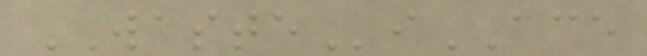WASTEiACE
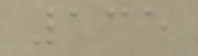135
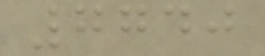7740
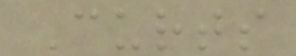Curts
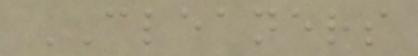CLEANERS
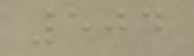504
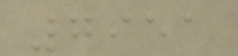7951
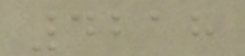4218
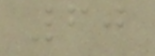60
